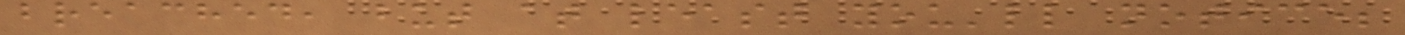breached, but at least you'll notice;
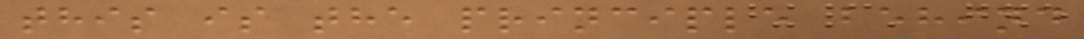this is the principle behind
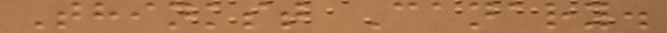Thinkst Canary.
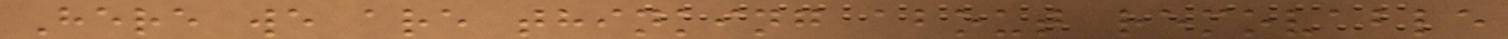Here we are thinking about removable
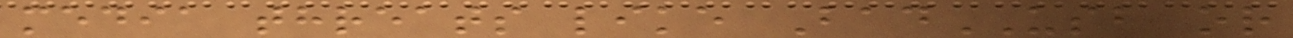media threats like BadUSB or
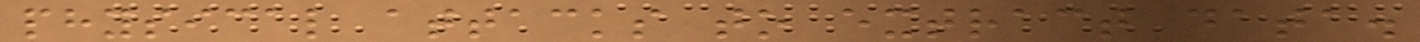physical attacks to extract data.
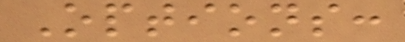Options:
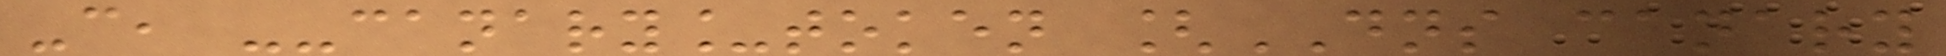-c, --canary_token [DNS canary
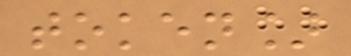token]
